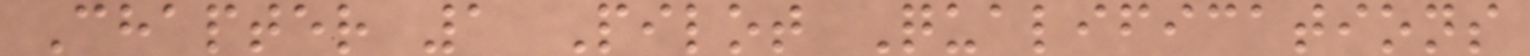Chapter 1 Pilot Qualifications
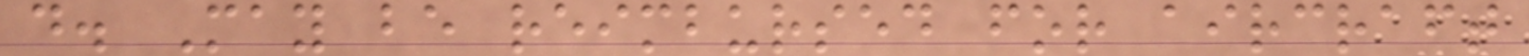d. May be reimbursed for aircraft
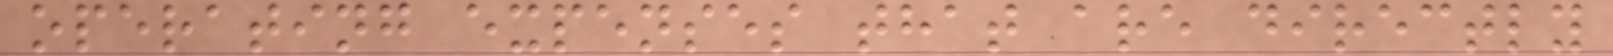operating expenses that are directly
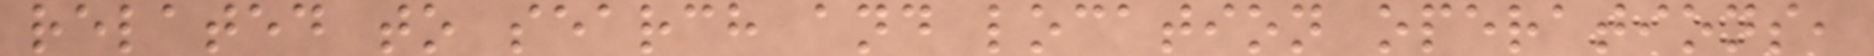related to search and location operations,
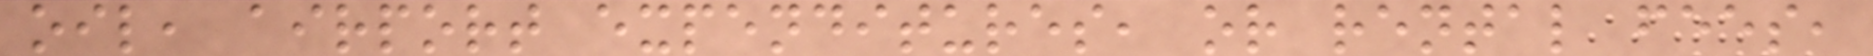oil, airport expenditures, or rental fees,
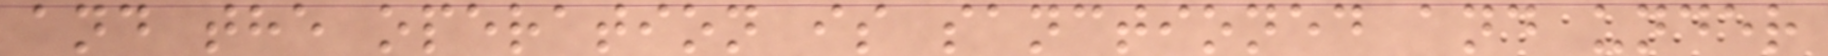and the operation is sanctioned and under
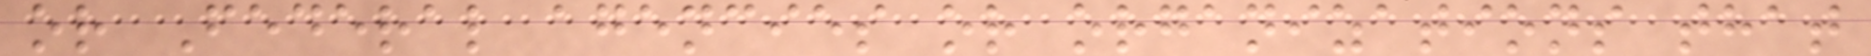or Federal agencies or organizations that
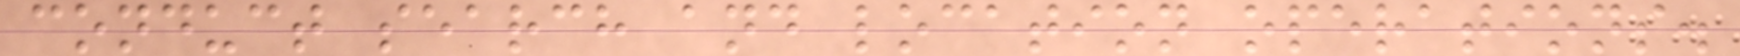conduct search and location operations.
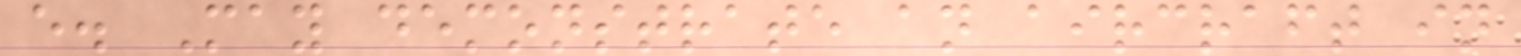e. May demonstrate an aircraft in
